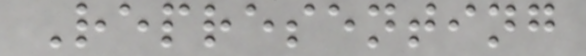Representing
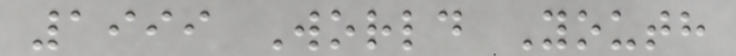1999 World Youth
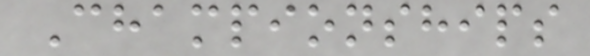Championships
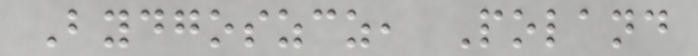Bydgoszcz, Poland
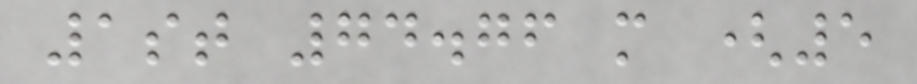1st 74.76 m (5
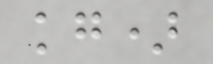kg)
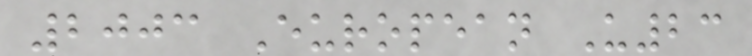2003 European U23
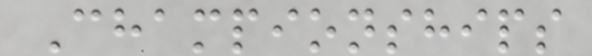Championships
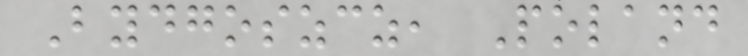Bydgoszcz, Poland
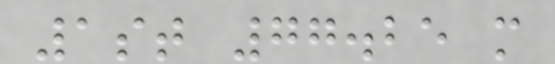1st 77.25 m
